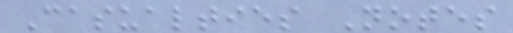Casualties Notes
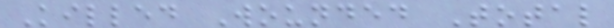Killed Wounded Total
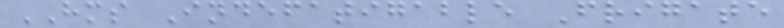HMS Indefatigable Frigate
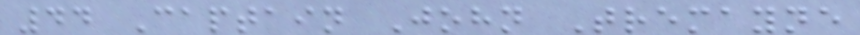44 Captain John Tremayne
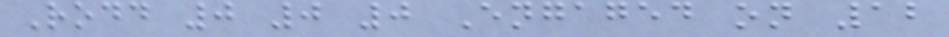Rodd 0 0 0 Engaged on 12
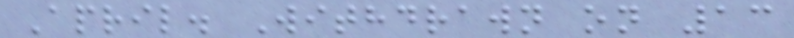April. Withdrawn on 13
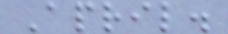April.
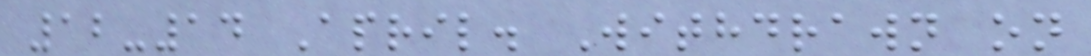12-14 April. Withdrawn on
